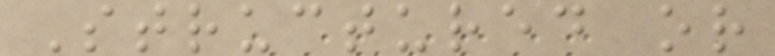Structured or
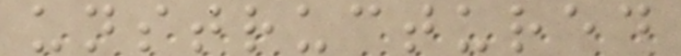unstructured
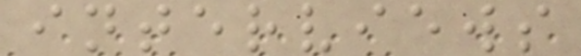interviews
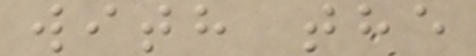with the
